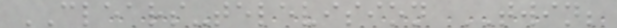CLEARS-television TWIN;
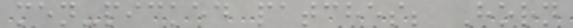men-picked patches; Horn
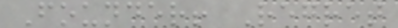Founder! Regret
